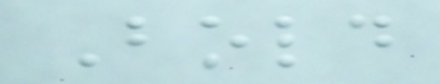Bold
